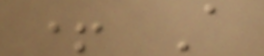+ A
